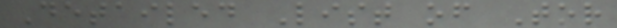Detailed List of Tor
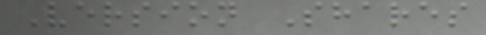Version Shares
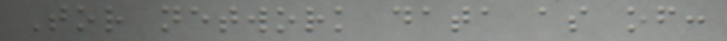Tor network data as of:
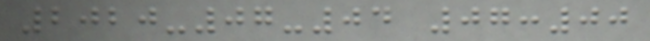2020-07-04 07:00
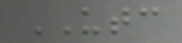UTC
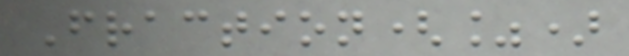Fraction(%)
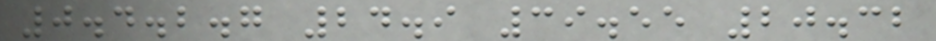0.4.2.7 24.9 39.55 20.32
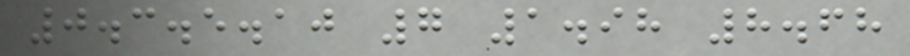0.3.5.10 7 1.98 8.68
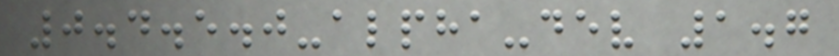0.4.5.0-alpha-dev 1.7
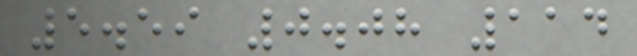5.59 0.08 114
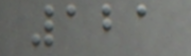121
